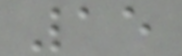15
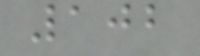102
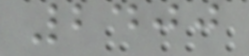2400
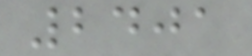2401
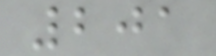201
